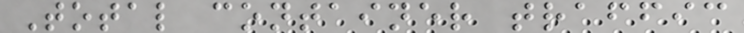Total container traffic
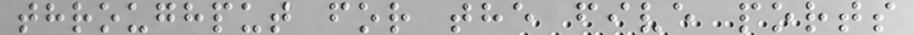throughput for the five ports
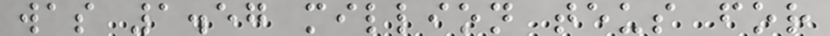was 1.57 million teus for
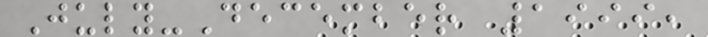July-December 1999,
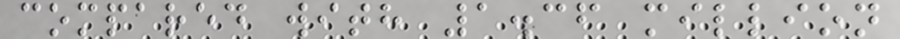compared with 1.36 million
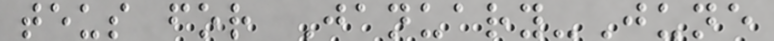teus for January-June
